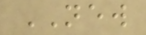NEW
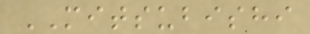MITSUBISHI
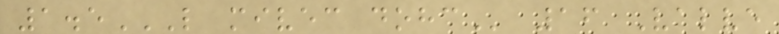1.5L MIVEC DOHC 16 Valve
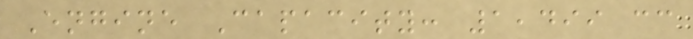Engine Capacity: 1,499 cc
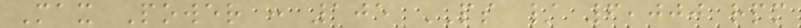Max Power : 105 PS / 6,000 rpm
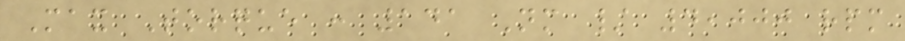Max Torque : 141 Nm / 4,000 rpm
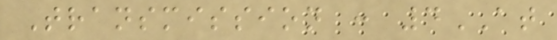Transmission : 4AT
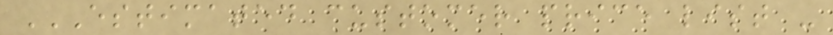ESTIMATED CUSTOMER PRICE LIST -
